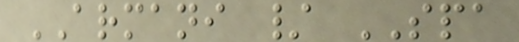ARMANI / SPA
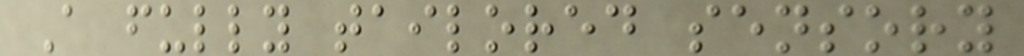A fully tailored sensory
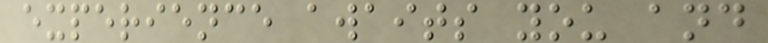experience awaits you and
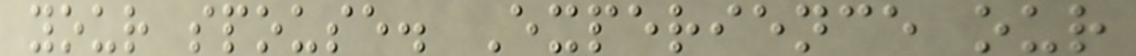your spouse. Experience our
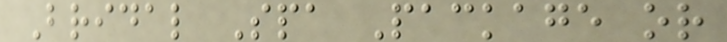Bridal Spa Package or
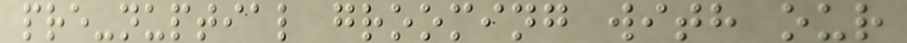pre-nuptial grooming with our
